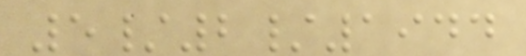5/2/1944
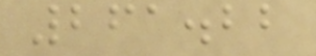261.22
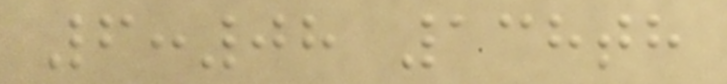6:08 138th
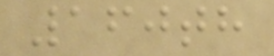160th
